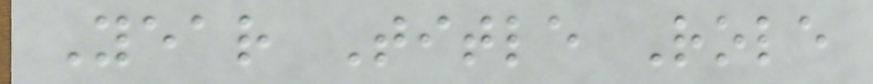Year Title Role
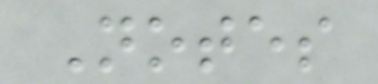Notes
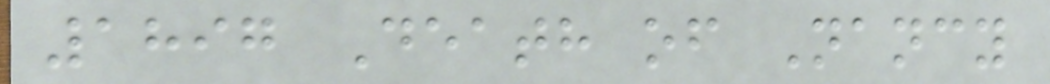1897 Death of Nancy
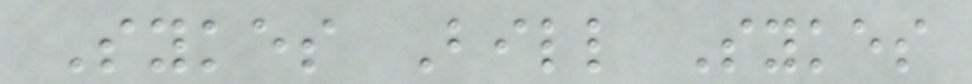Sykes Bill Sykes
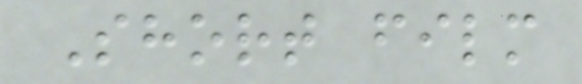Short film
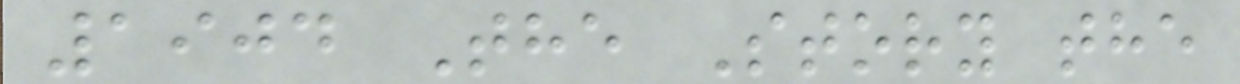1904 The Story the
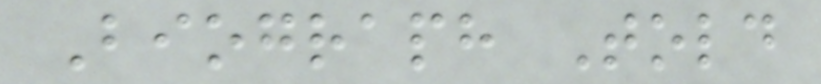Biograph Told
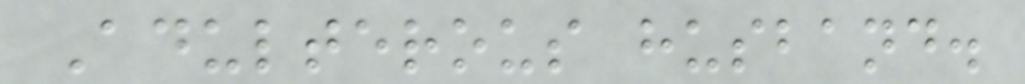Adulterous husband.
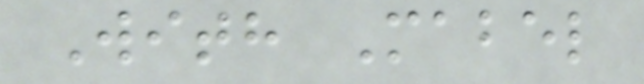With Mabel
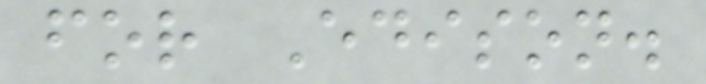for Edison.
